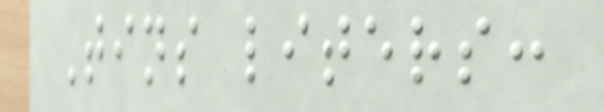Tins liters:
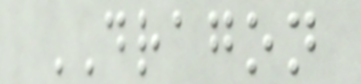DRAGON
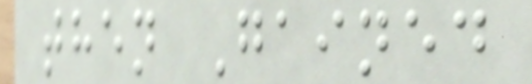then Gained
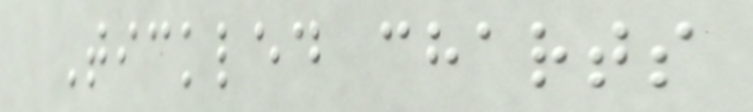Tickled charts
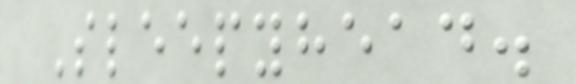Sleepyhead.
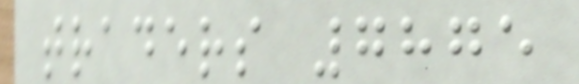traders 7875
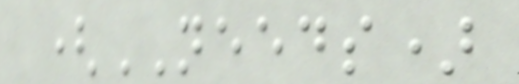(NEEDS)
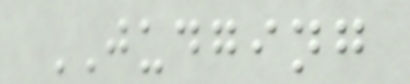JUDGING
